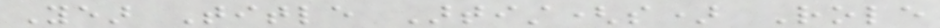Year Title Artist(s) Role
